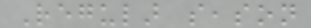Regular season
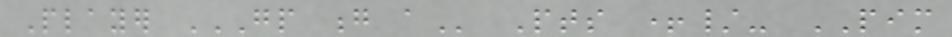Player GP G A Pts +/- PIM
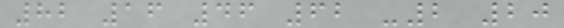82 16 46 62 -2 20
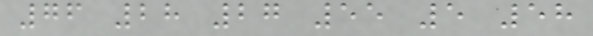76 28 27 55 5 58
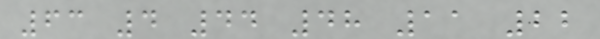63 4 44 48 11 22
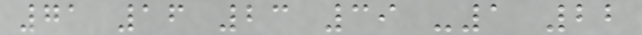71 16 23 39 -1 22
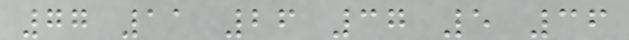77 11 26 37 5 36
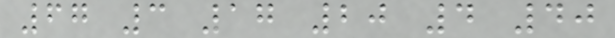67 3 17 20 4 40
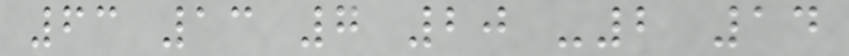63 13 7 20 -2 14
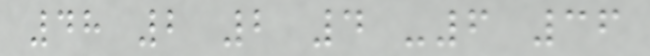48 2 2 4 -6 36
